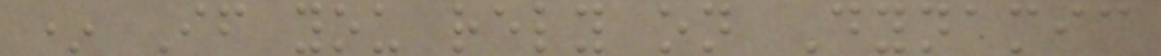* If you rely on Dynamic
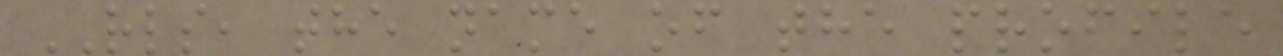RLS, the name of the profile
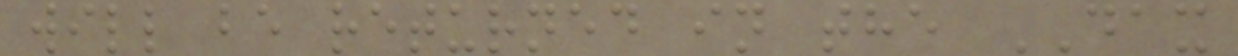will be returned in the DAX
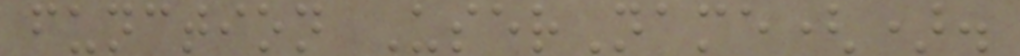function UserName().
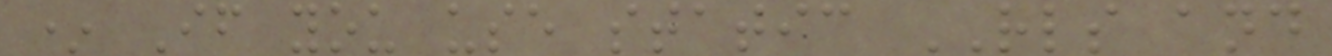* If you use static RLS and
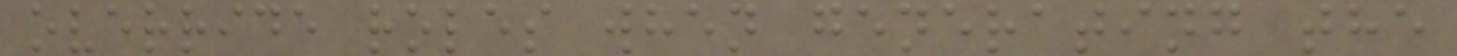override roles when generating the
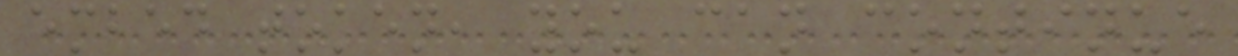embed token, you can continue
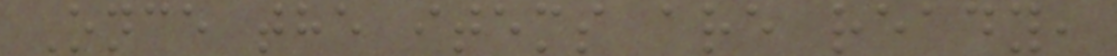Once the items are ready,
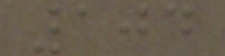104
